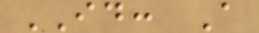ID: A
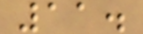11.
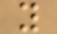y
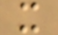x
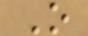O
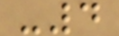-4
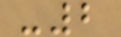-2
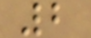2
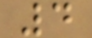4
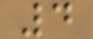4
